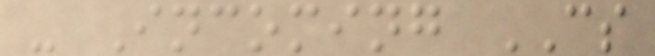- Incoming CS
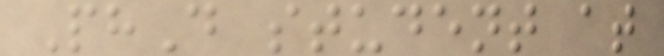PhD student at
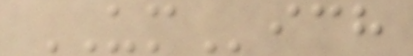UMich
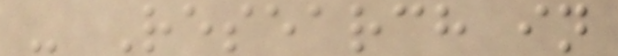- Research in
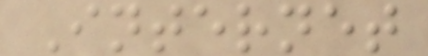Internet
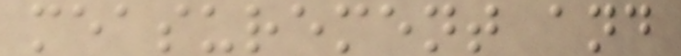measurement and
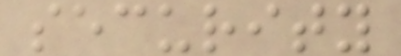security
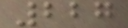227
